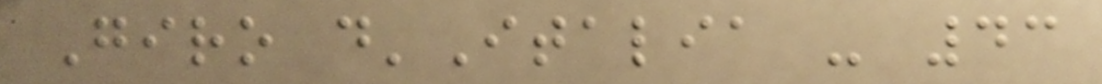Giro d'Italia - 43
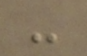-
